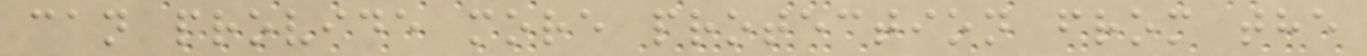can provide more protection from the
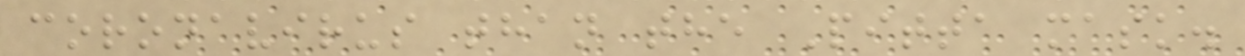coronavirus than the Pitta mask.
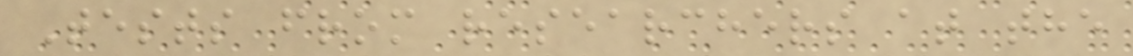Tests from researchers at the
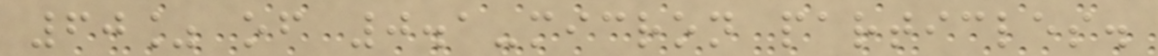60% of 0.1-micron particles.
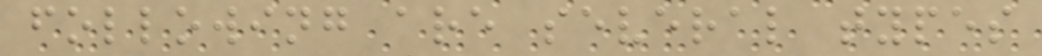following are several types
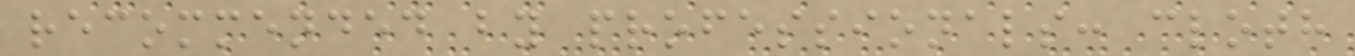recommended by professionals: cloth
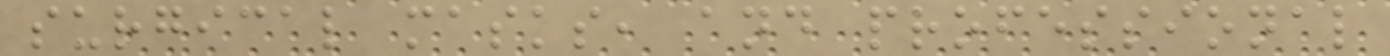surgical masks, and professional
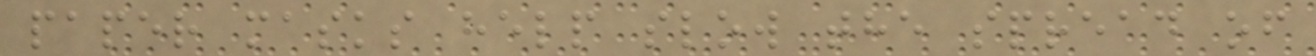paper masks help slow the spread of
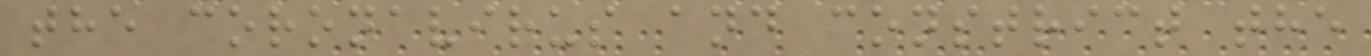the coronavirus and constrict the
